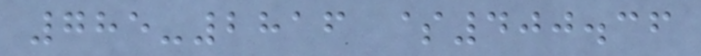785-2816 $400.36
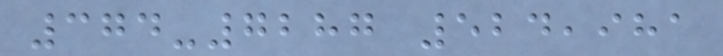374-7287 524,981
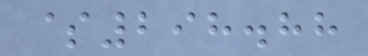$298.88
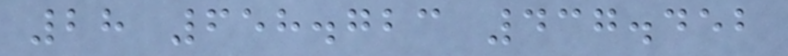28 658.723 437.452
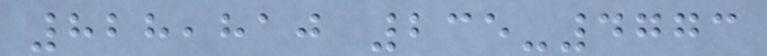828,810 235-4773
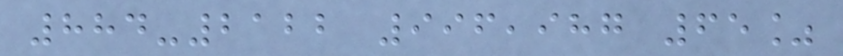884-2122 996,987 65%
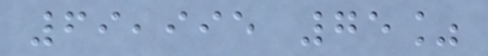69,995 75%
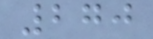270
